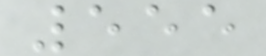555
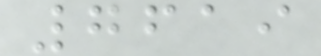7619
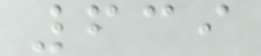639
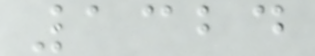1324
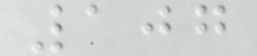107
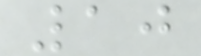10
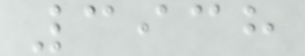3938
